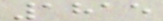1815
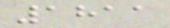1811
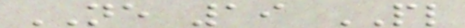NE 19 PL
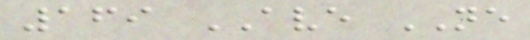169 AVE NE
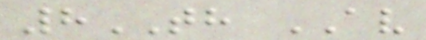8TH AV
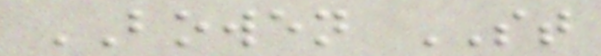BOWEN ST
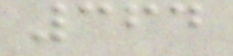364
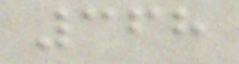368
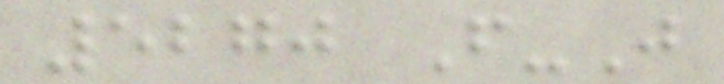5270 F-J
